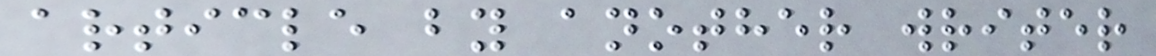article by another writer
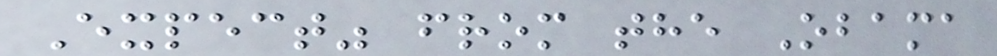Expect" from the Obama
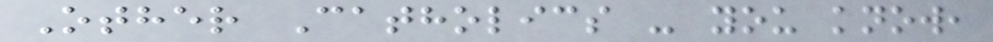Other Catholics - you know,
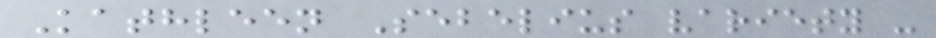Kathleen Sebelius variety -
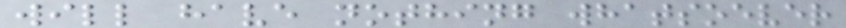will have nothing whatsoever
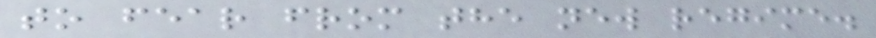to fear from the new regime.
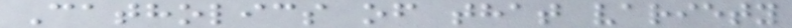Catholics of that variety
